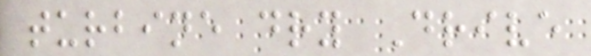turbine dry Drive
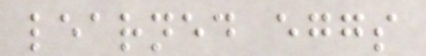learned eggs
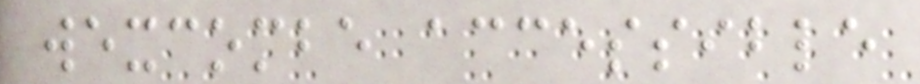wexcombe accessible
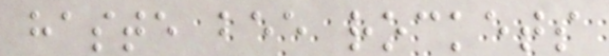haste bee rockets
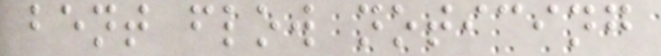bent flow noticing
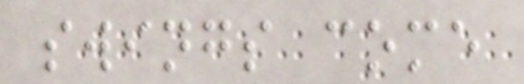swings come
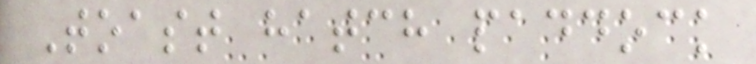Toast hatch paddock
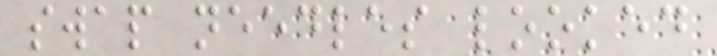swap needles looked
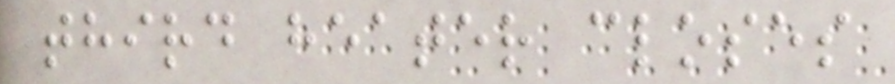third heater closes
